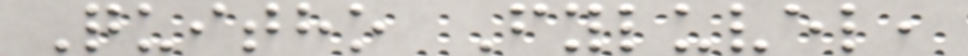Quitho Fyluvel,
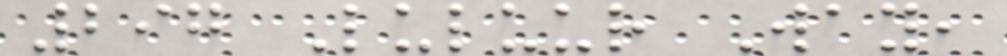297 Luluur Way,
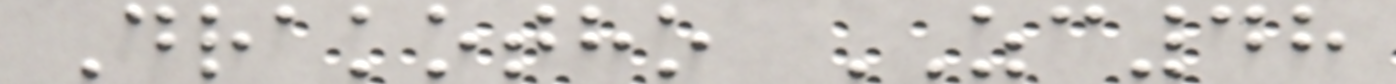Drakotho ZC48
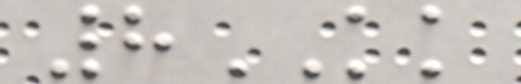8KK
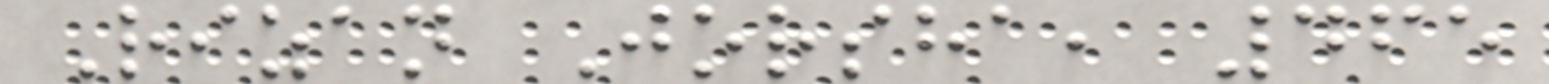Rizan Jorsha, 465
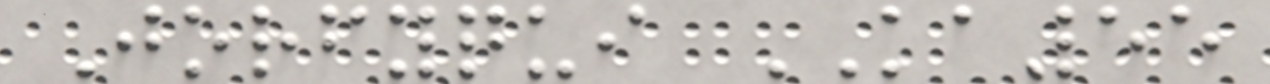Jorfyqui KA55
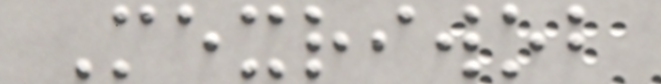Mexriwob
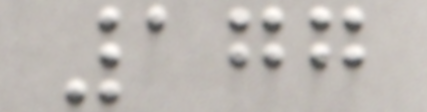177
